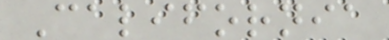California
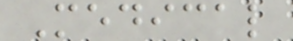Medical
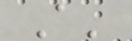A'
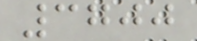3700
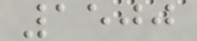1500
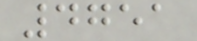4751
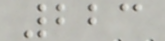223
